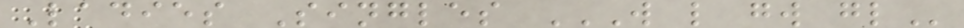Ladies Singles W L GW GL
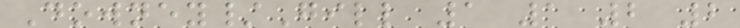Downey/Gill 1 1 2 2
